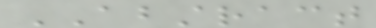ABSTRACT
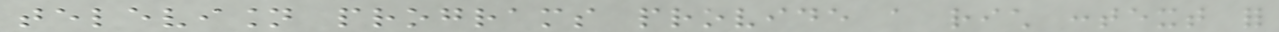television programs provide a rich context for
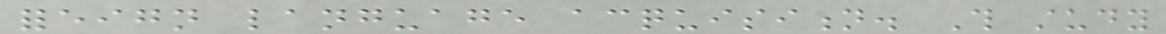foreign language acquisition. This study
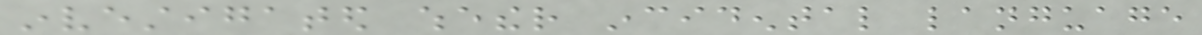investigated whether incidental language
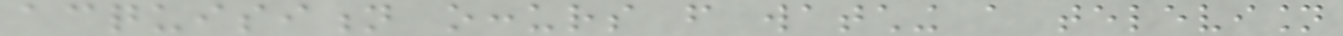acquisition occurs from watching a television
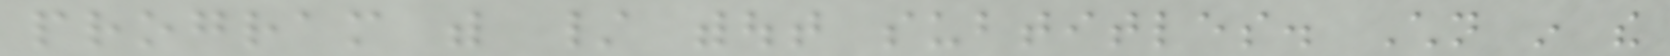program with / without subtitles. Children in the
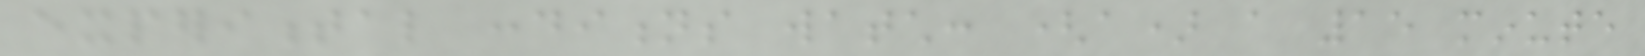experimental conditions watch: (a) a 15 minute
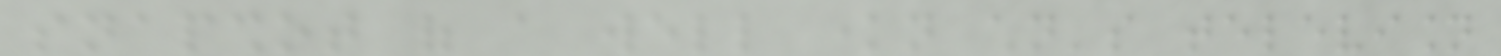snapshot of a well known children's television
